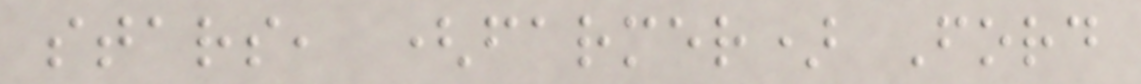stars, (farmer) Ford
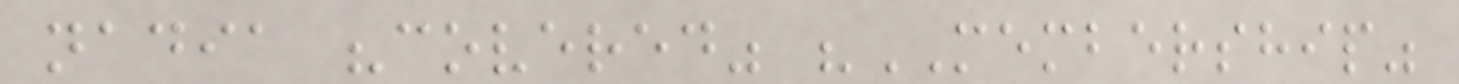nadia "covered" "MEMBERSHIP"
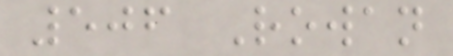506 Rowan
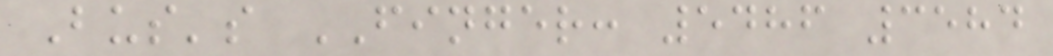Bus's FINGER: 5486 3584
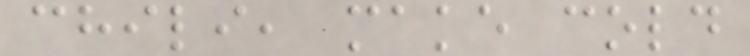chili, make cold
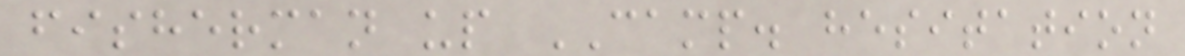fisherman up CAMP. hesitation
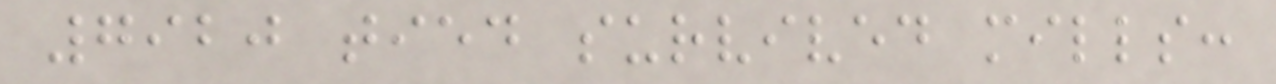7920 tied survived mills:
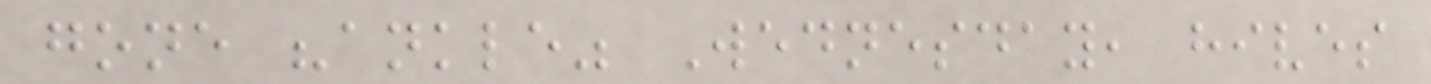gone "ankle" Wednesday, hives
